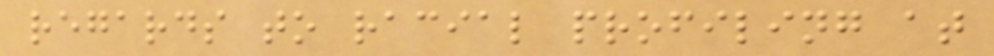regards to racial profiling at
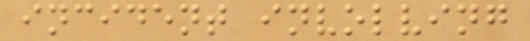incident involving
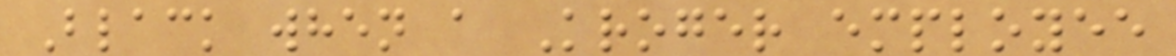Black when a Kroger employee
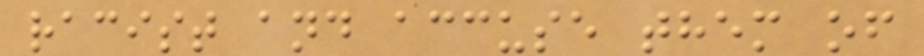racist and accuse them of
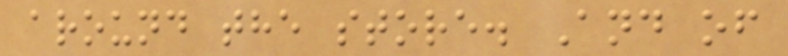around the store. And of
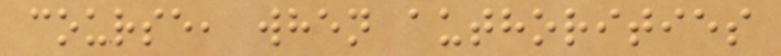course, when authorities
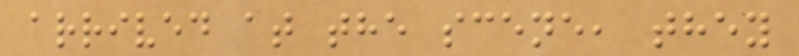arrived at the scene, they
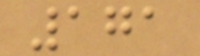171
